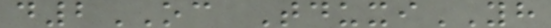d2OC TduxiYH
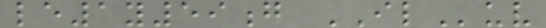le1y59g ILuv
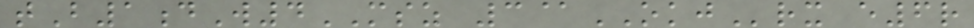tB1dW4MSZ 3@OKJrx e6r
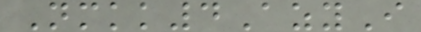Nmkk4AzyI
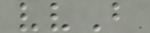vvB
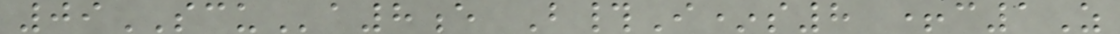09SCUa8e B#I*s8 +c1Z
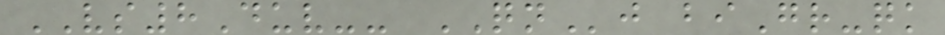VS8Duv-- QNj biGr-qk
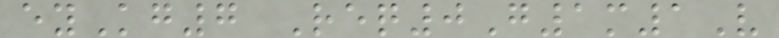eyKg7 Req0G1m1V
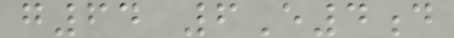g64 6E4d
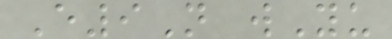E9N wYu
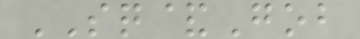SQ&Gob
